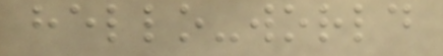hello-world
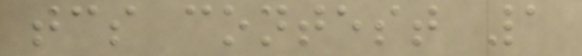tcs contest 1
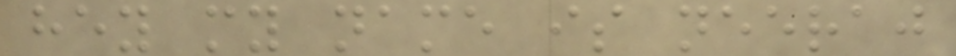hey my name is neeraj
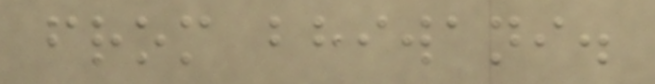from bhiwani.
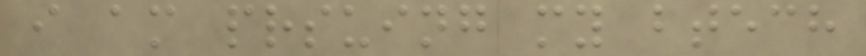i am prsuing my btech
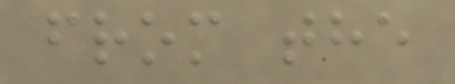from the
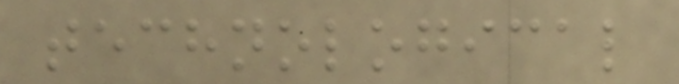technological
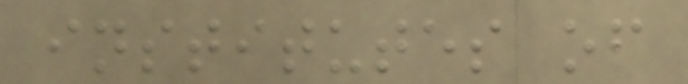institutes of
